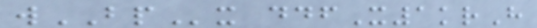wBPx ddfX1krH
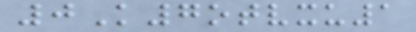0K7otvxu1
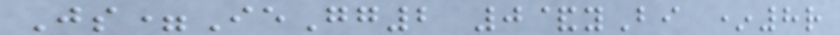Js=IeGg2 0&yBi *8r
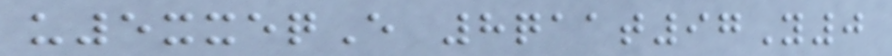u5xxeqE 8qaat97Y0
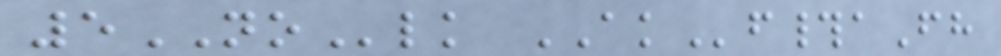5NOlk AKf#aFh
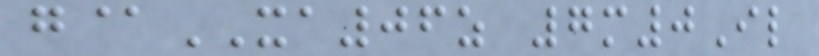g@XA06z 7m0Il
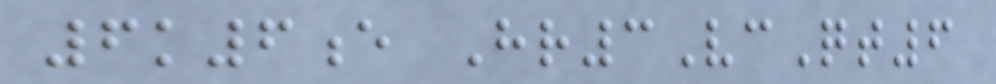6k6e Hr3VcQt6
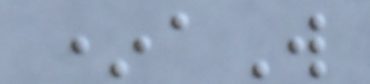*aW
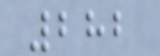282
